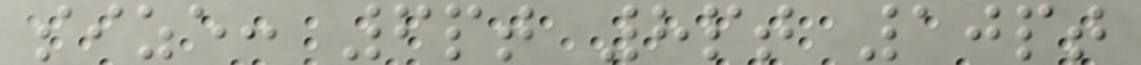size: 6pt 8pt 10pt
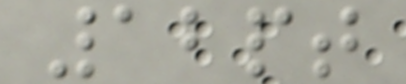12pt
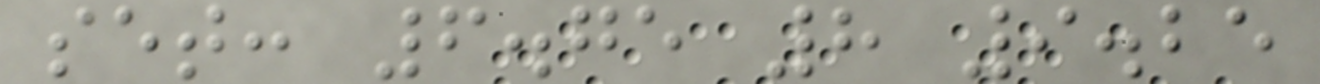set: 6.75 8 9.25
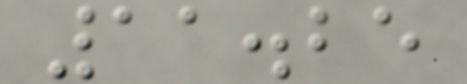11.25
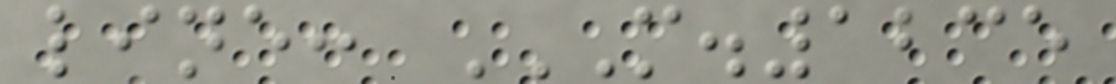line: M.1235
